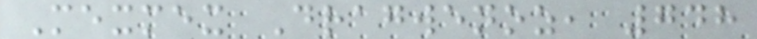Mexmex Dragwenoz, 748
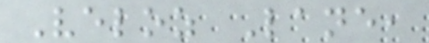Veloz Lane,
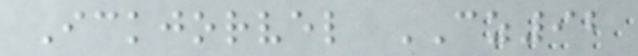Ickjorvel CZ92
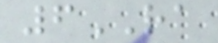6RA
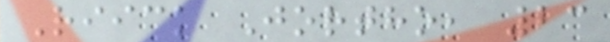Riick Jortho, 23
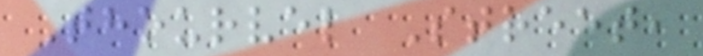Thourvel Street,
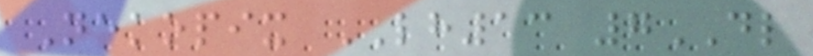Nekopix LH13 7DL
